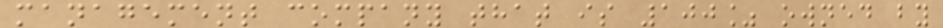management company that is 100% owned by
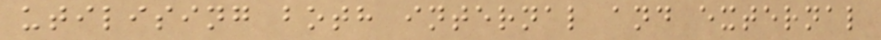utilising both internal and external
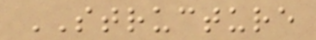STRUCTURE
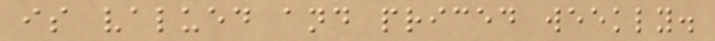is valued and priced weekly.
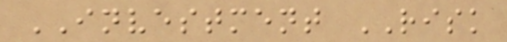INVESTMENT RISK
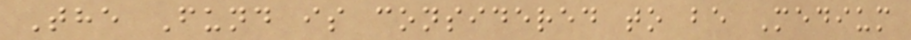The Fund is considered to be Medium
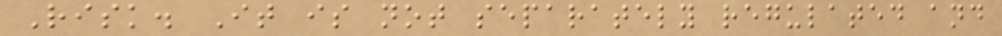Risk. It is not separately regulated and
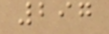297
